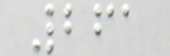261
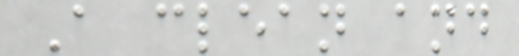A clean and
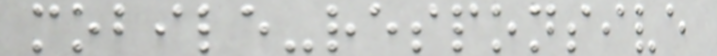mobile-responsive
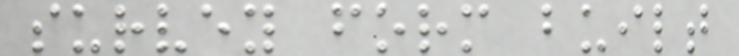survey form built
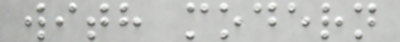with modern
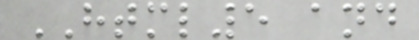HTML5 and
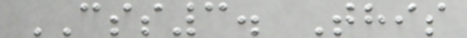CSS3. This
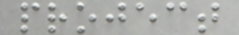project
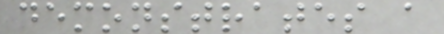demonstrates a
